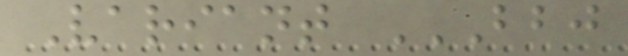Variant BBJ
